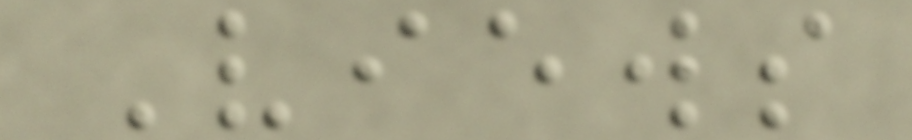Views
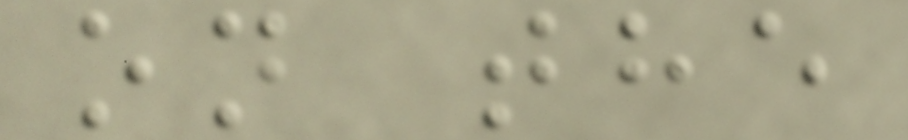on the
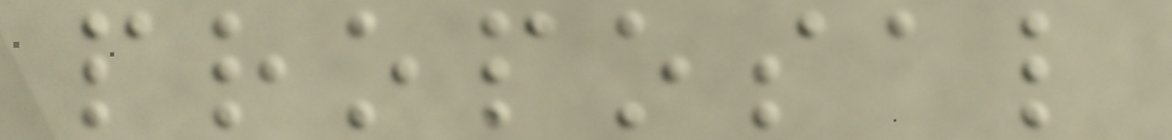proposal
